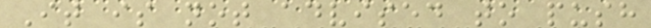It is not advised to push
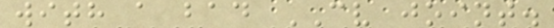with a bad CV joint.
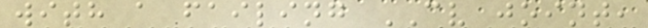with a failing CV joint,
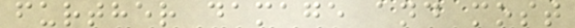further damage and most
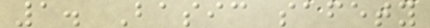1. Basic safety
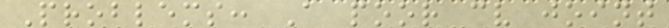Problems: A poor cv joint
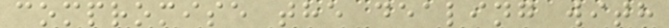compromise the dealing with
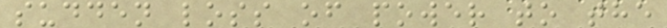sudden loss of power to the
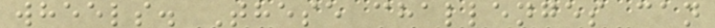wheels. These challenges can
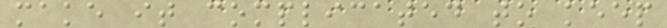make it complicated to keep
